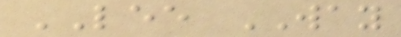LEE WAY
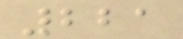221
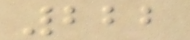222
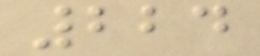224
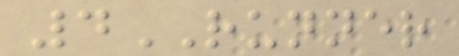4RUNNER
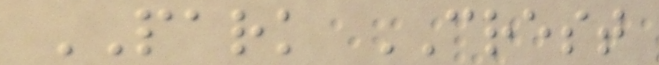PARK CREST
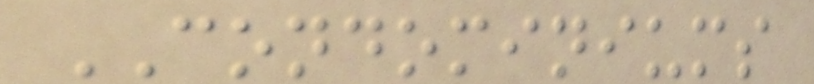CONDOMINIUMS
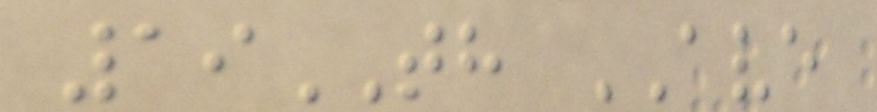19TH AVE
